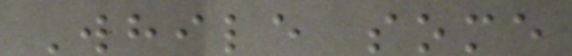While some
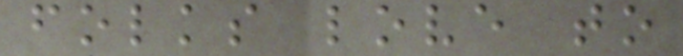folks love to
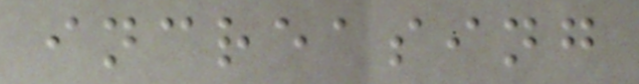increasing
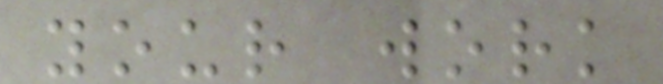your work
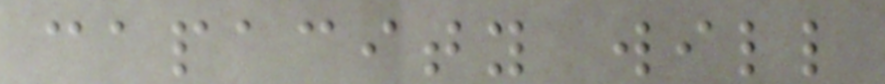capacity will
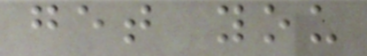get you
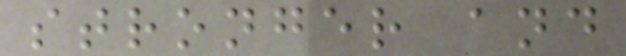stronger and
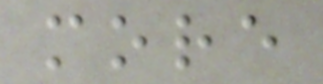more
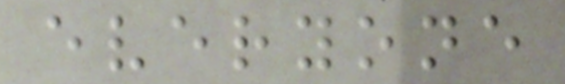everyone
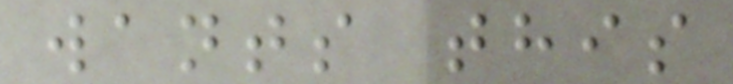wants this
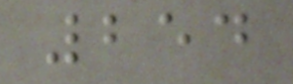254
